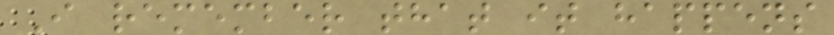I remember that it happens
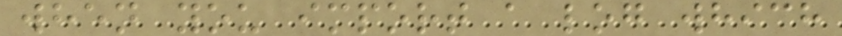when you import a log which
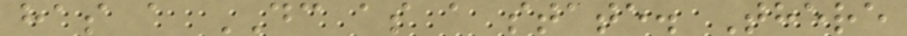has a DC as a state. There
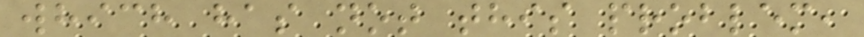which has not this problem,
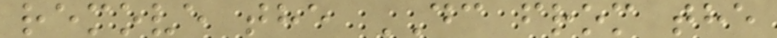remove the DC from the
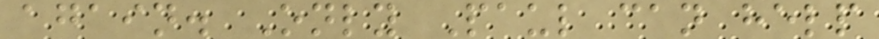again. Only Paul can help
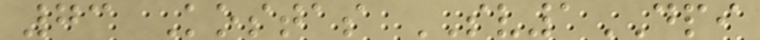73 Kostas SV1DPI
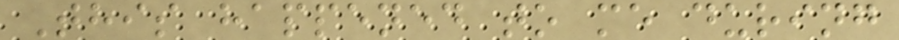This happened to me during
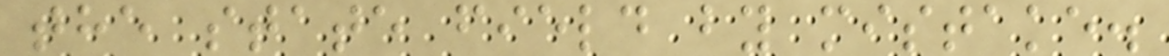the state field by mistake.
